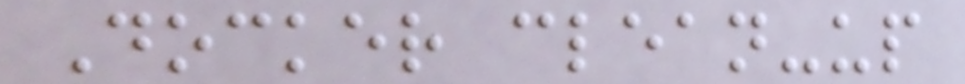Docker clean-up
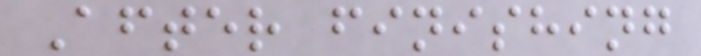After finishing
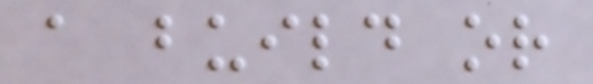a build or
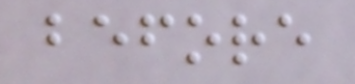before
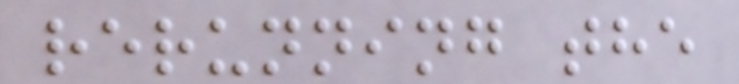rerunning the
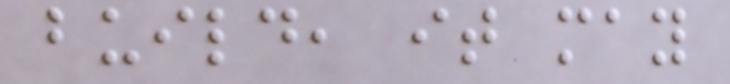build, it may
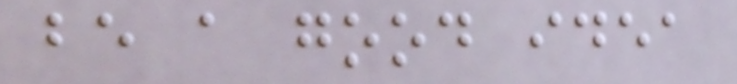be a good idea
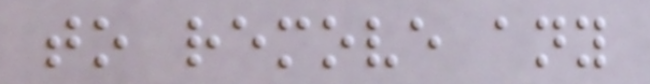to remove any
